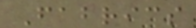Fabrics
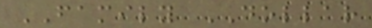FAMILY DOLLAR
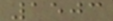1503
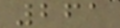261
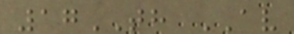17TH AV
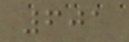601
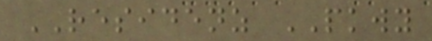RESIDENZ PKWY
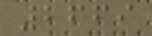2669
